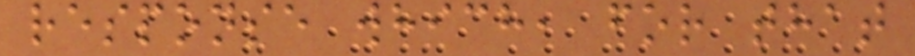response which, for that
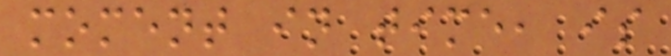moment in time, is
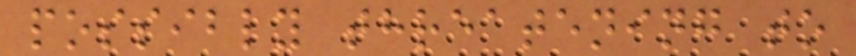possibly threatening to
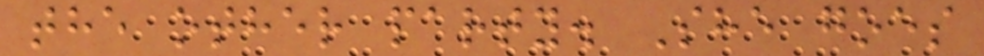the other party. She goes
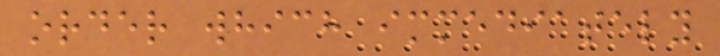order which immediately
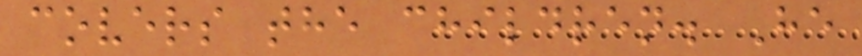covers the children. He
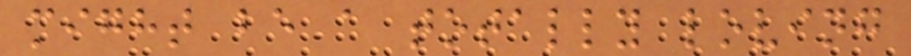might be a totally loving
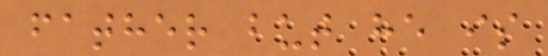father but he is
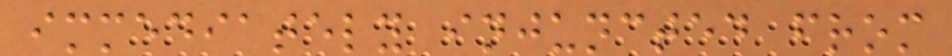immediately injuncted from
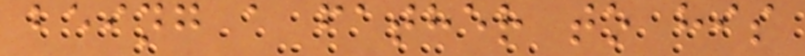being a father to his
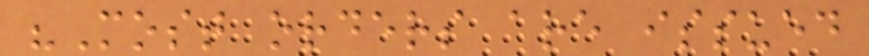"Most orders are issued
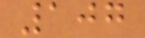107
